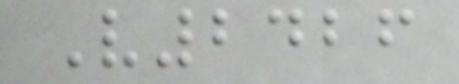V2426
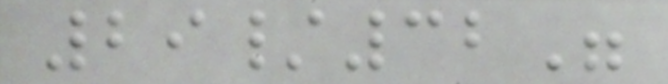29/32"
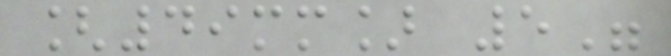[49mm] 5"
